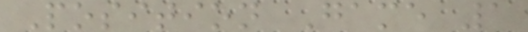Position Game 1
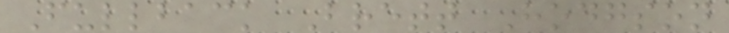Fullback Brett Hodgson
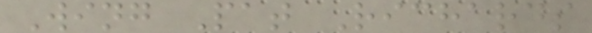Wing Pat Richards
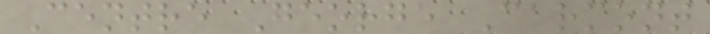Centre George Carmont
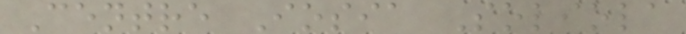Centre Iosia Soliola
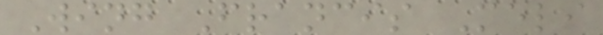Wing Francis Meli
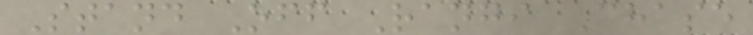Stand Off Rangi Chase
